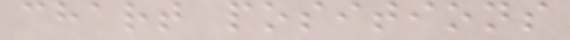chart positions
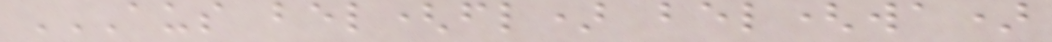AUS BEL(FL) BEL(WA)
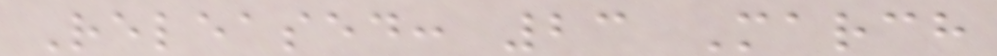Released: 23 March
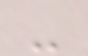-
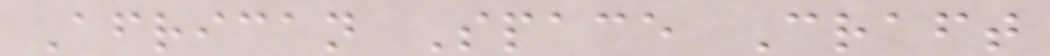African Space Craft
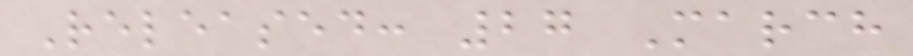Released: 27 March
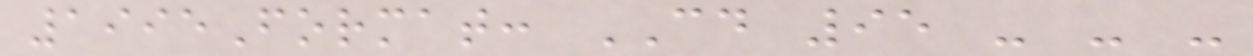1995Format: CD 95 - - -
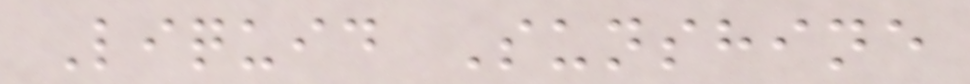Liquid Sunshine
